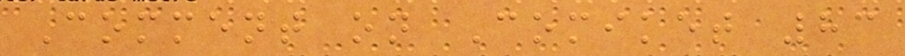Comment on Comiket 83
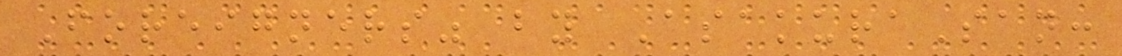Foreigners" by AsakuraSan:
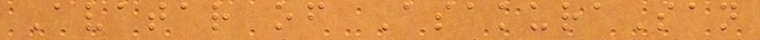Avatar of AsakuraSan
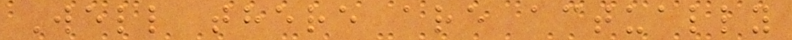Well there are actually
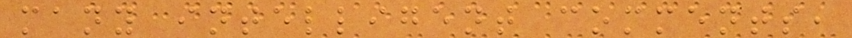many intelligent comments,
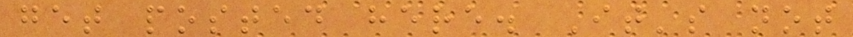get posted here. It's not
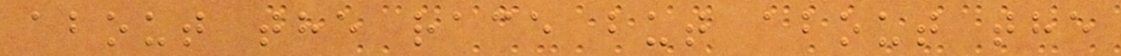about the race but about the
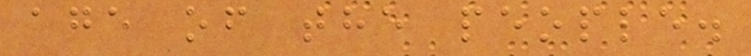age of the people.
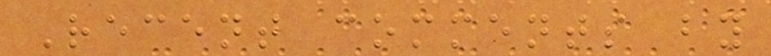Recent comments by
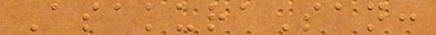AsakuraSan:
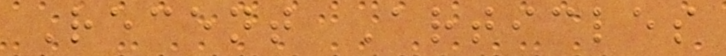Recent Articles
